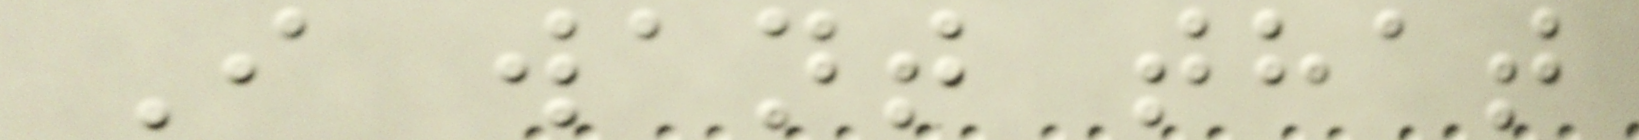I want that
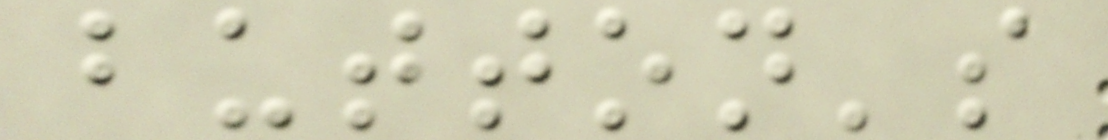button's
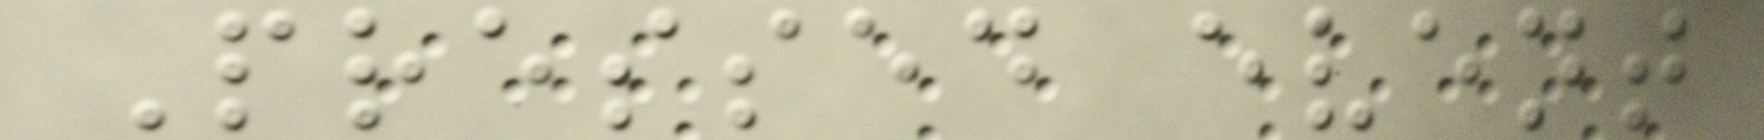Pressed event
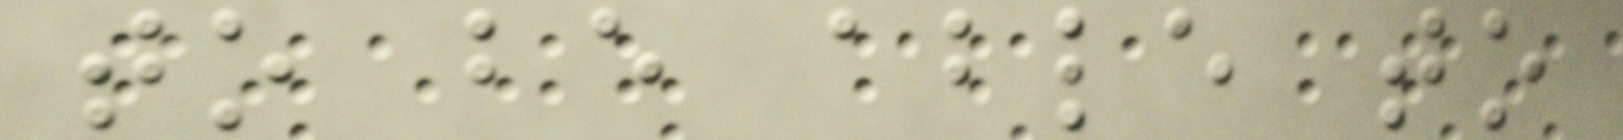to be able to
